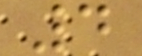4
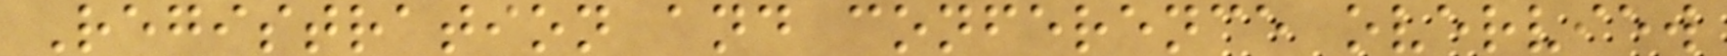Registration and conference overview
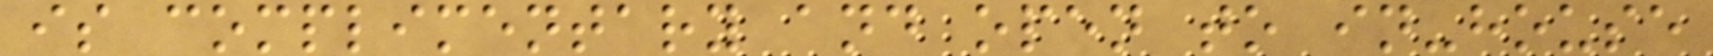is complimentary and open to in-house
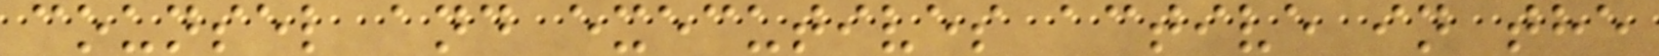counsel and executives active in the
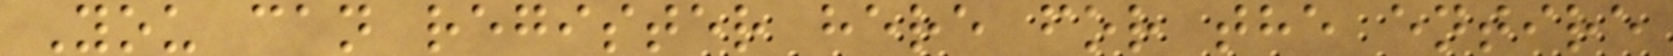You can register here for the entire
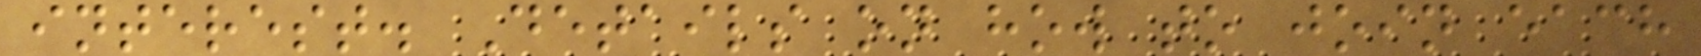interest. Details on how to join each
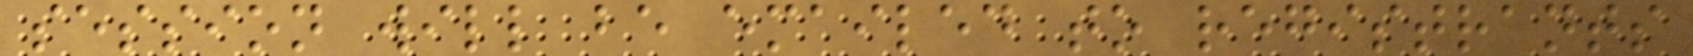session will be emailed to registrants
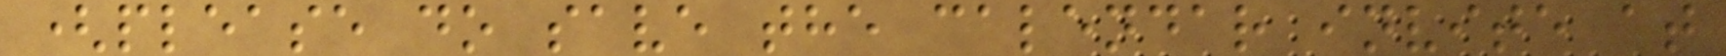(please do save the calendar invite at
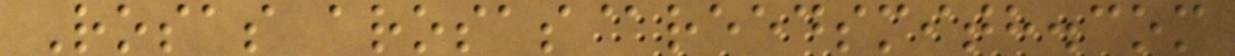Rosas arosas@reedsmith.com
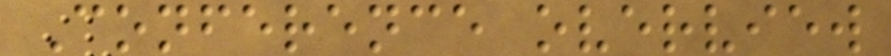Conference overview
